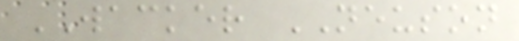WACKER NEUSON
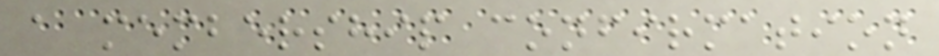a membership confirmation
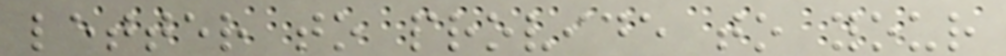letter to provide to your
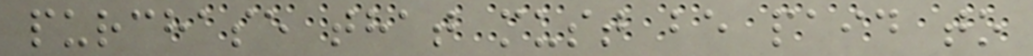purchase that must be paid to
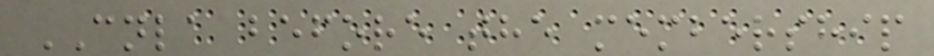CNLA before the membership
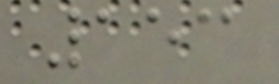153
